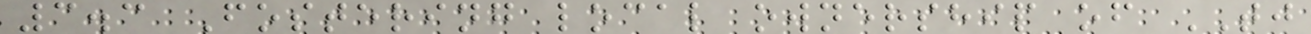3.3 Fostering local ownership of TJ
